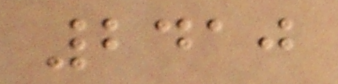2410
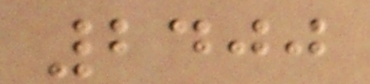2400
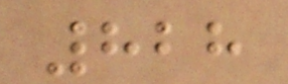828
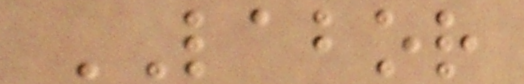LABOR
